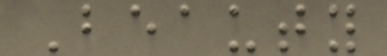Beauty
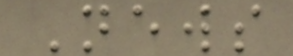News
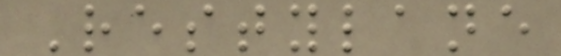Restylane
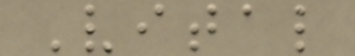Vital
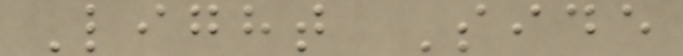Light Side
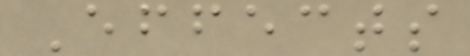Effects
